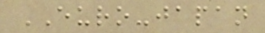EURO-japan
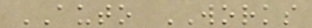AUTO WORKS
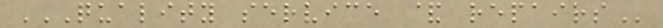QUALITY SERVICE & REPAIRS
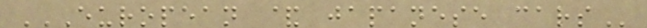EUROPEAN & JAPANESE CARS
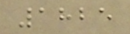1825
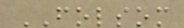FOLSOM
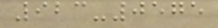923-0575
